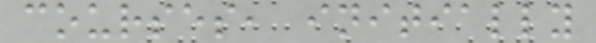courses, initially
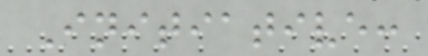Initiative:
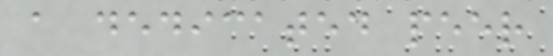a dedicated peer
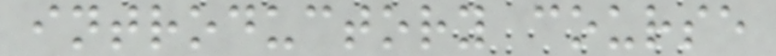introductory course
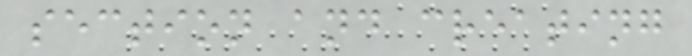section and creating
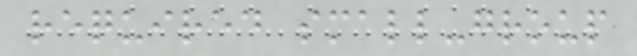required small-group
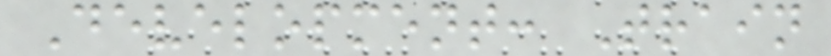Development: Train
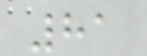81
